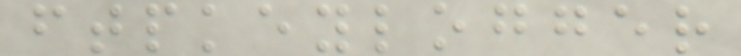ftpkeylogger
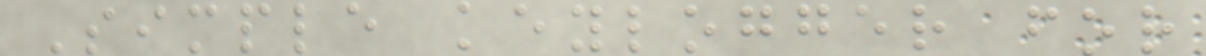Simple keylogger for
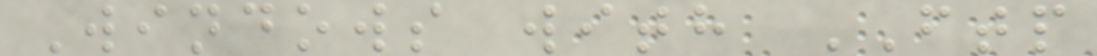Windows with FTP
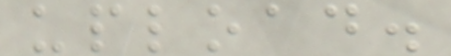upload.
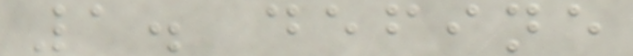1. define
